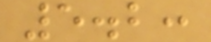5.2:
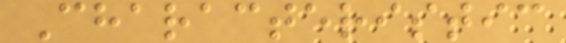Characteristic
